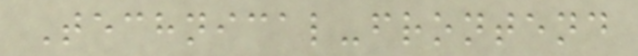Technical-frontend
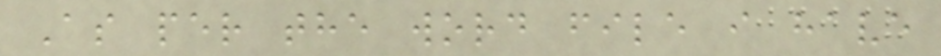As per the word file i have
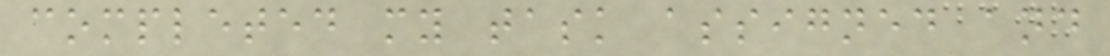completed my task assigned and
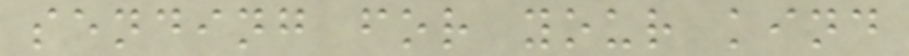sending for your kind
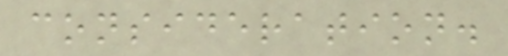consideration.
